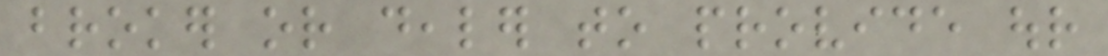broker or dealer to provide our
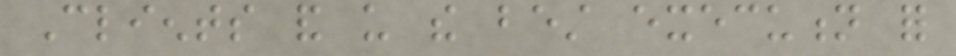Clients and us the best execution for
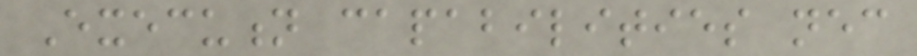Execution capabilities necessary
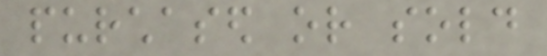purchased or sold
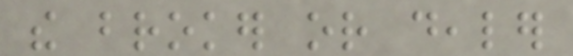the broker or dealer
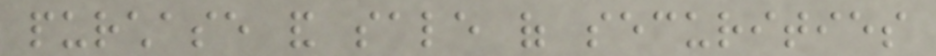purchase and sale of securities
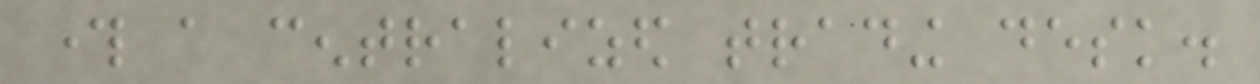through a centralized trading desk.
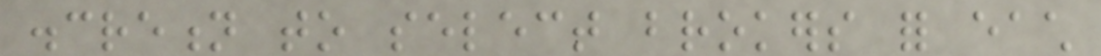discretion to select brokers for each
